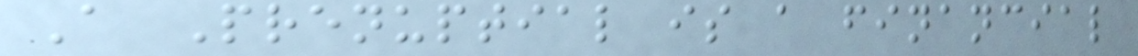A Prenuptial is a financial
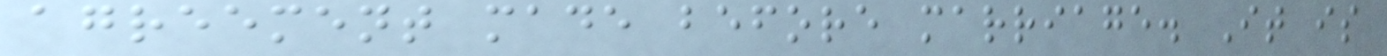agreement made before marriage. It is
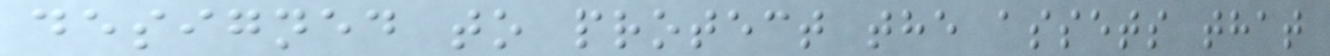designed to protect the assets that
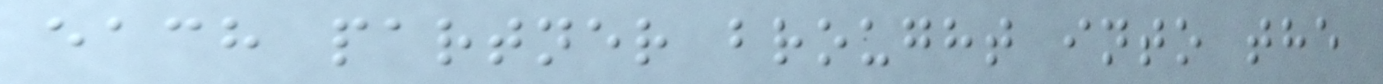each partner brought into the
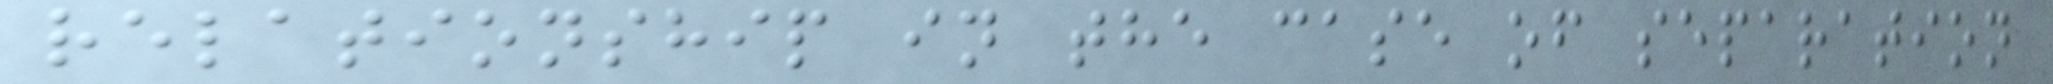relationship in the case of separation
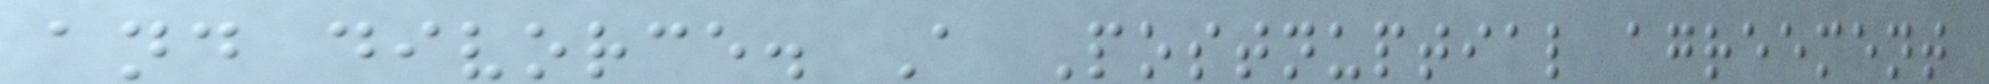and divorce. A Postnuptial agreement
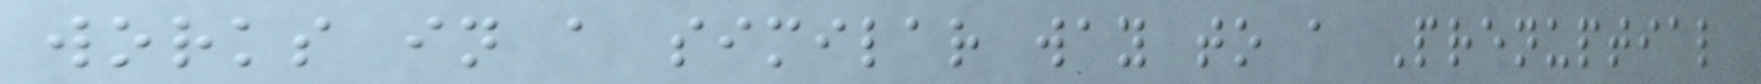works in a similar way to a Prenuptial
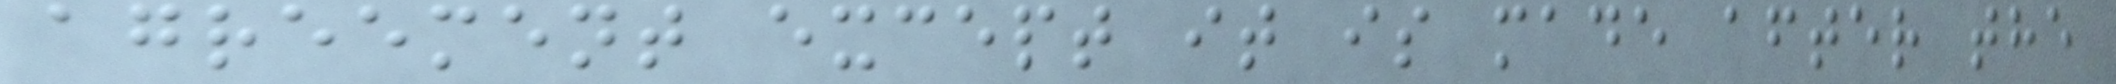agreement except it is made after the
